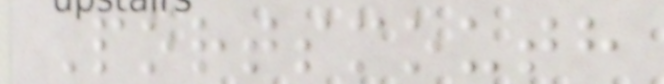Portsmouth
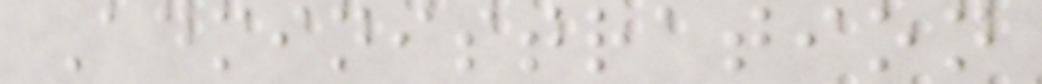Administration
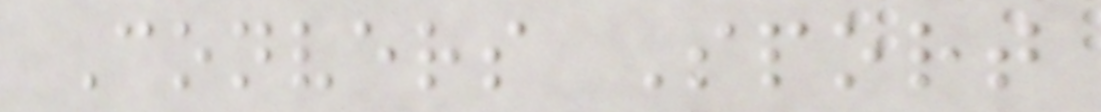Convers Sport
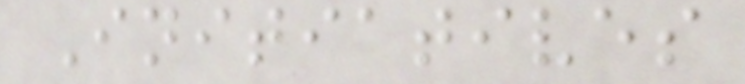Initiatives
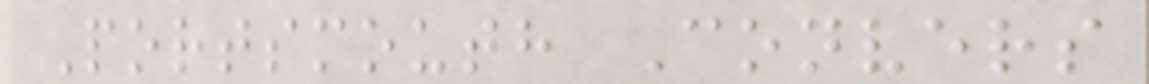Portsmouth Convers
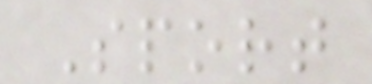Sport
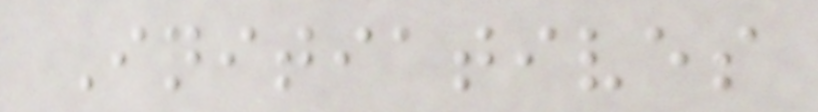Initiatives
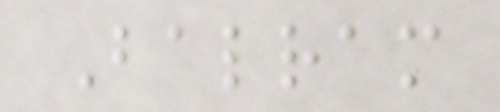Balram
